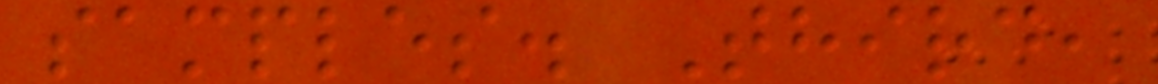samples. Third,
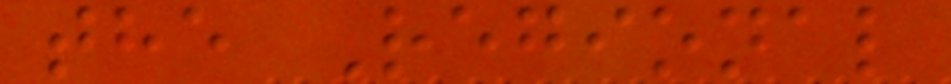the Regional
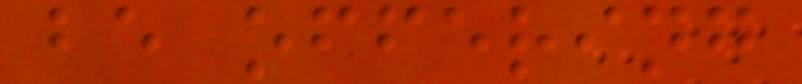be offering
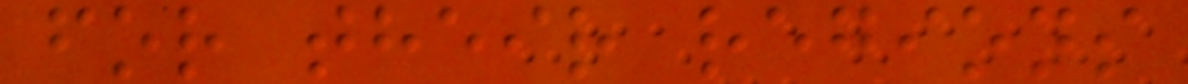for their regions
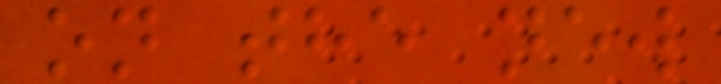on the new
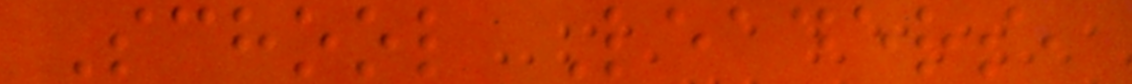School Leaders,
